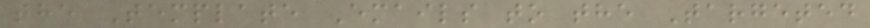the Template Emails to the Targeted
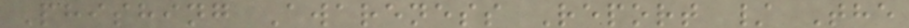Phishing Awareness Report / The
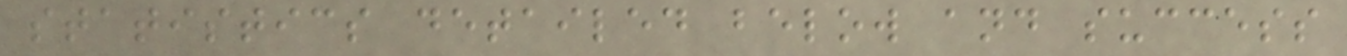statistics detailed below and success
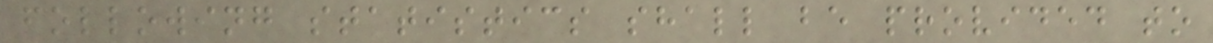following statistics shall be provided to
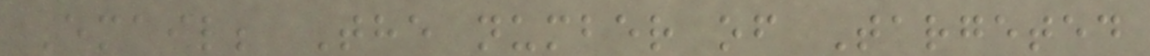Email; The number of Targeted
